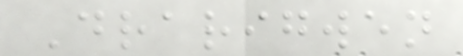Drarigwen
